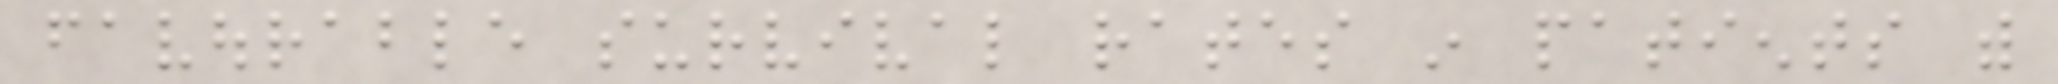favourable survival rates in patients with
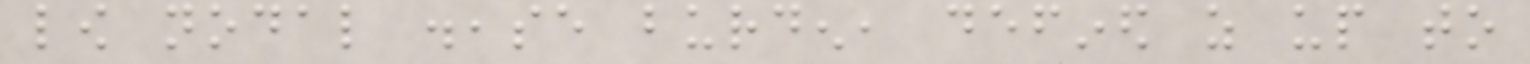low nodal disease burden, defined as up to
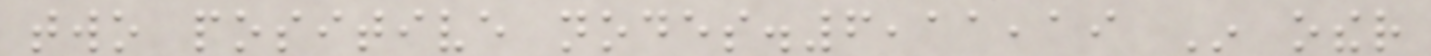two positive nodes.6,11,19 In other
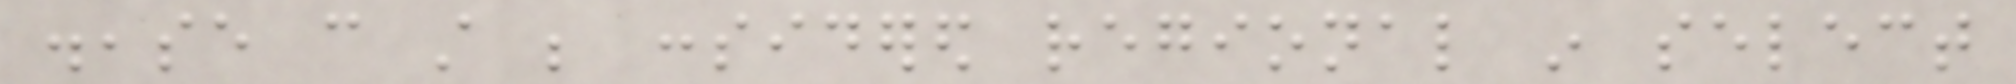disease can still be considered regional in select
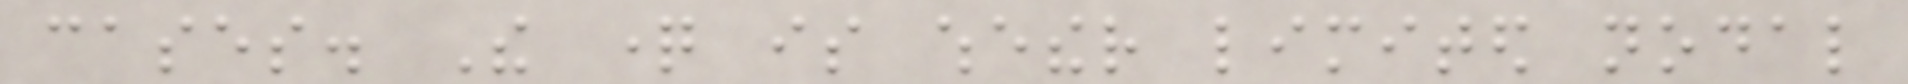cases. The question is whether limited nodal
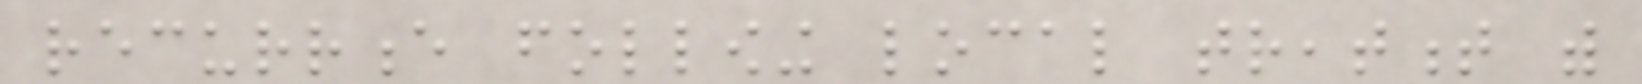recurrence following local treatment with
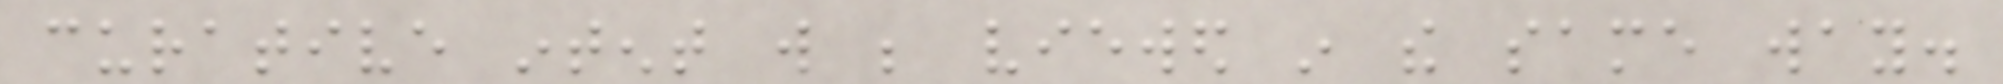curative intent will be viewed in the same way.
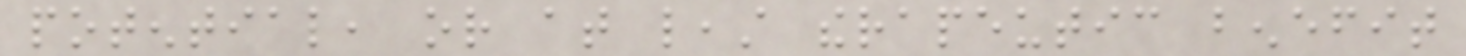potential, or at least therapeutic benefit
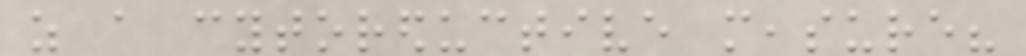as a cytoreductive measure?
